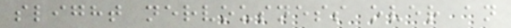slight nervousness over an
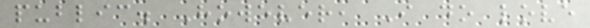public. However, I do love
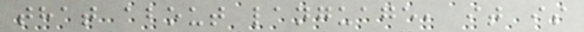that about language, it is
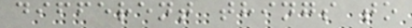different things to
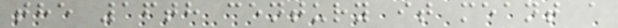the 16th century it meant a
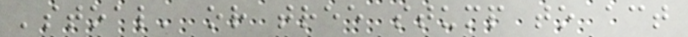'stoal' or tree stump to act
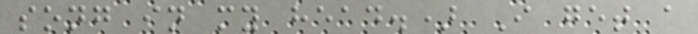song in my head.) I get a
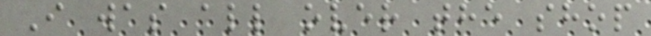I was all over the shop
